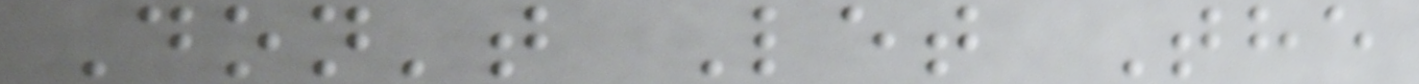Don't Let The
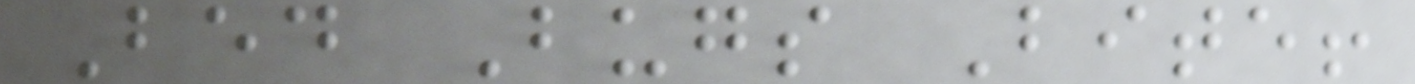Bed Bugs Bite!
